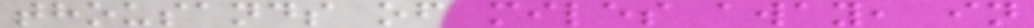thousands of miles away, in
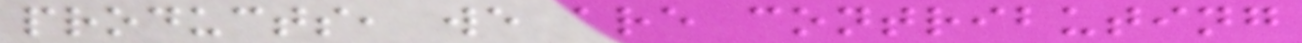products, we are contributing
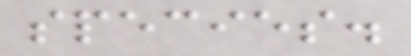species.
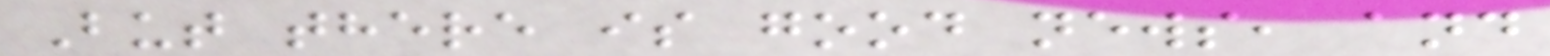But there is good news, and
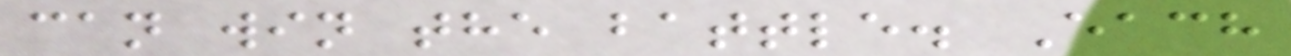can win the battle. Each
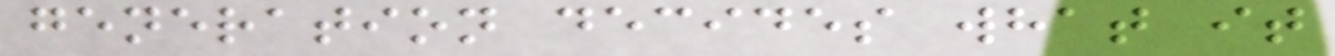generation decides what it
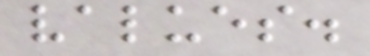values.
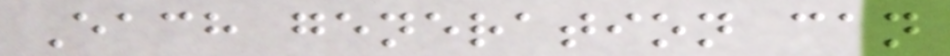Each generation can
